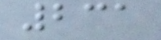231
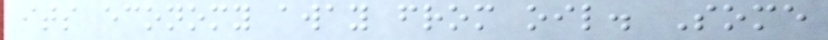its economy away from oil. Some
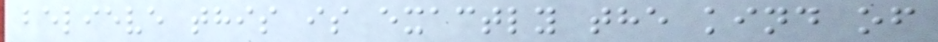believe this is exactly the kind of
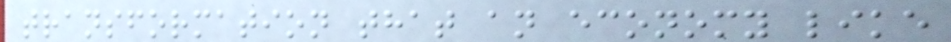transformation that an economy like
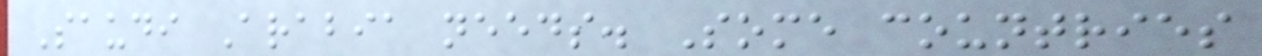Saudi Arabia needs. Some countries
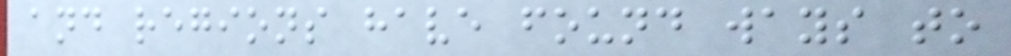and regions have found ways to
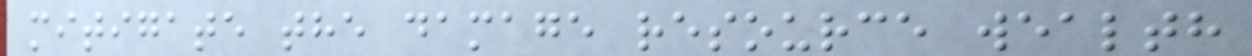mitigate the damage resource wealth
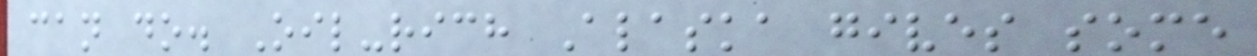can do. Oil-rich Alaska gives some
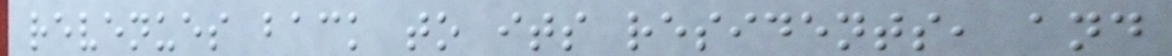revenues back to its residents, and
